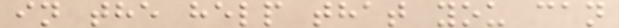in the help that you can
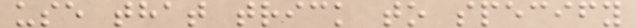use that trick to specify
